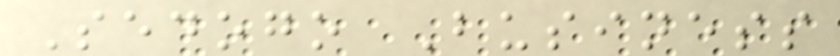Sedogo Business
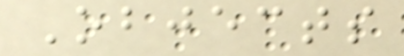Objects
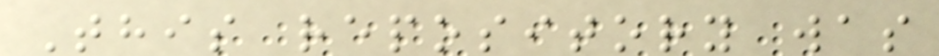This repository was
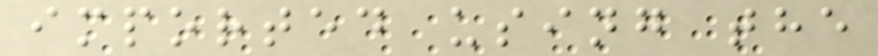imported using the
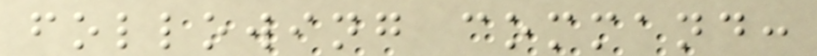following command:
